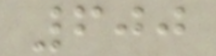600
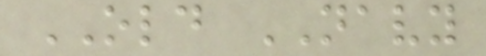OLD NAVY
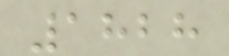1828
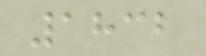1832
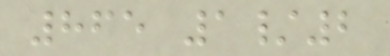865 1/2
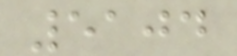5104
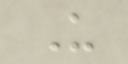U
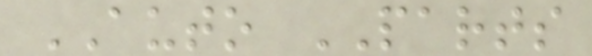AUTO PARTS
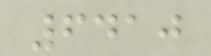6410
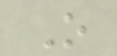O
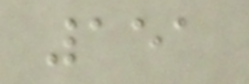151
